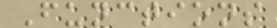Functions
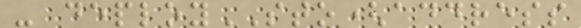- deploySTO(address
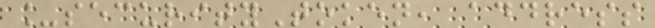_securityToken, address
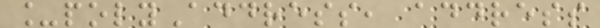_polyAddress, address
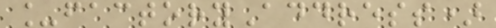_factoryAddress)
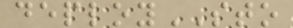deploySTO
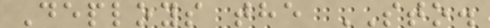Deploys the STO.
